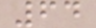64
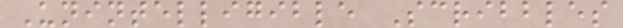Unintelligible Scribbles
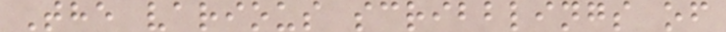The various scribblings of
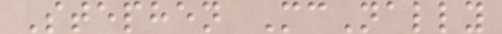Stephen McNally
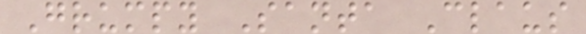Grumpy Santa Claus
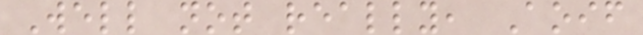Well not really, Aoif
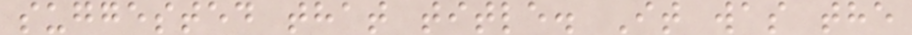suggested that title. It was the
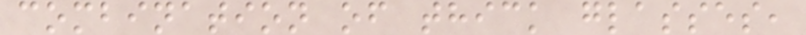combination of thick glasses,
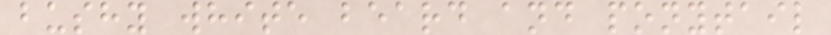bushy white beard and ponytail
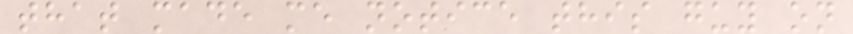that made me notice this guy on
